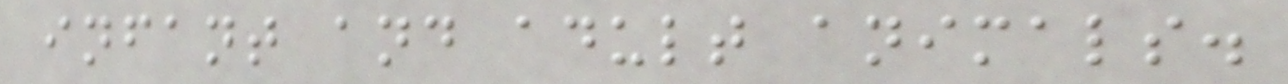infant and adult animals.
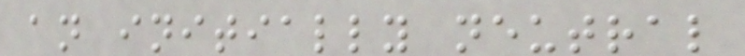an initially neutral
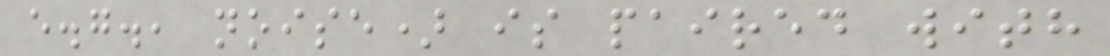e.g., noise) is paired with
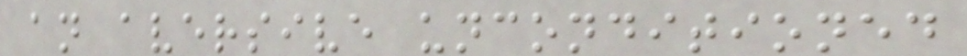an aversive unconditioned
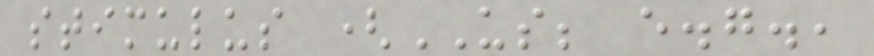stimulus (US; e.g.,
